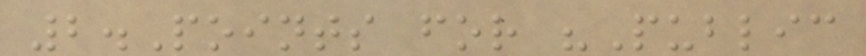2.Points for "Public
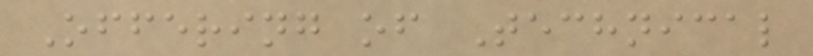Offering of Technical
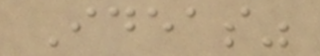Ideas"
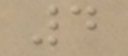4
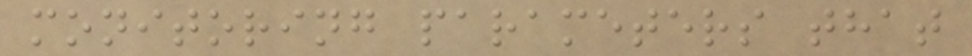monitoring parameters that
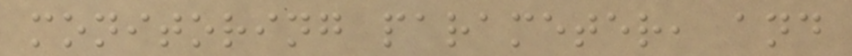monitoring parameter, and
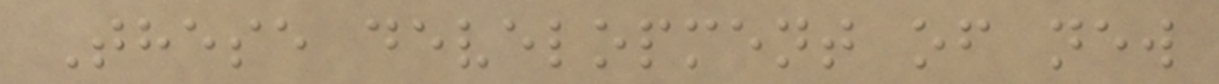These development of new
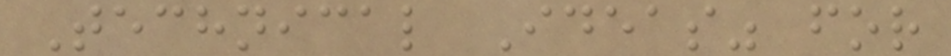Technical Ideas" for
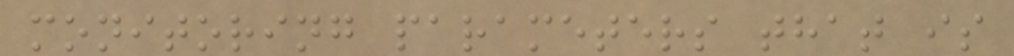monitoring parameters that is
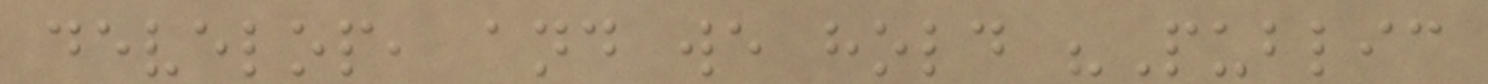develop, and we hold "Public
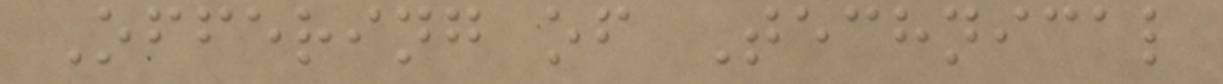Offering of Technical
